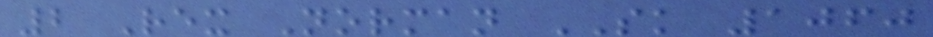2 Rex Norman SK 1060
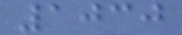1030
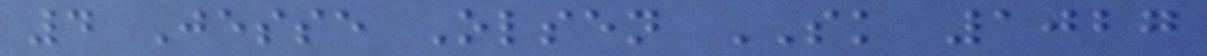4 Jesse Olsen SK 1027
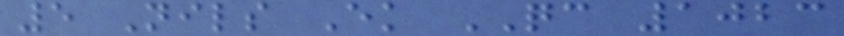5 Nils Ek QC 1023
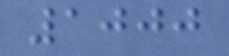1000
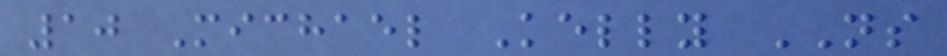10 Michael Kelly NS
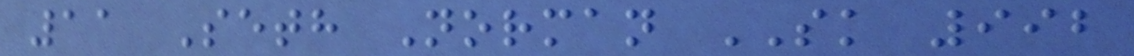11 Seth Norman SK 992
